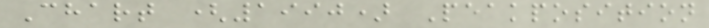Chart (1990) Peakposition
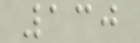130
